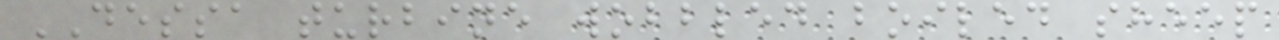DESSA turbine wobbled boiled sheep
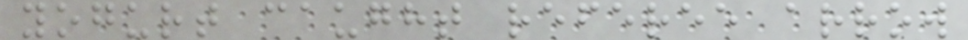yogurt caught referee arrow
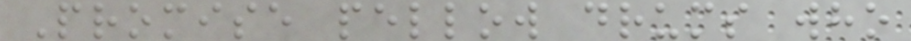Promise pellow drums who
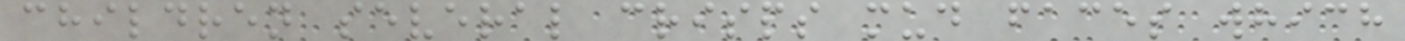children several crisps mud faces which
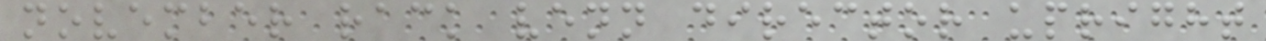november rack venn director upright
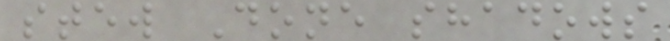stew Done shadows
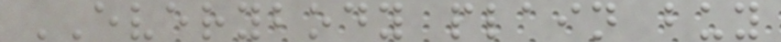EVERYBODY plain buy
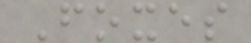Foxes
